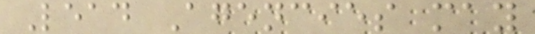Lead Agencies may
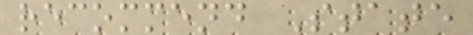recommend State
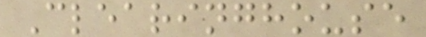Clearinghouse
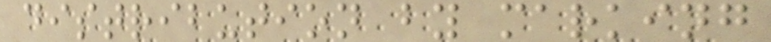distribution by marking
